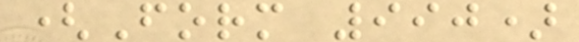(Form 990)
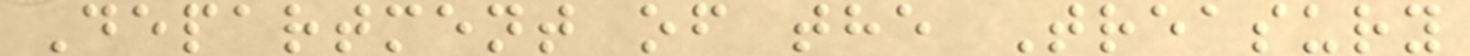Department of the Treasury
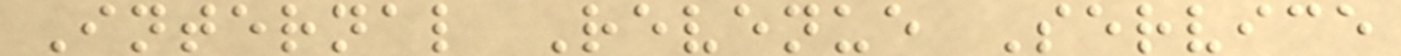Internal Revenue Service
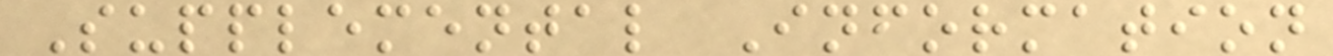Supplemental Information
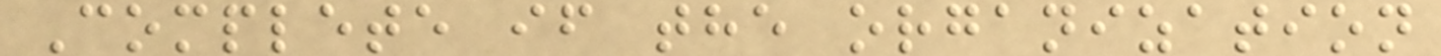Complete if the organization
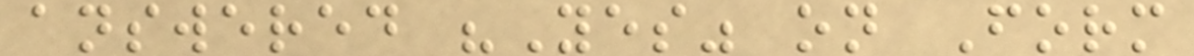answered "Yes" on Form
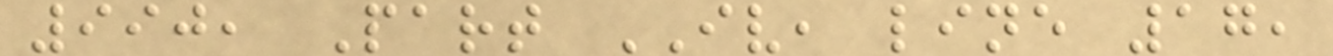990, Part IV, line 17,
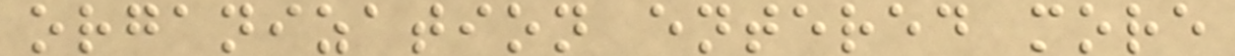organization entered more
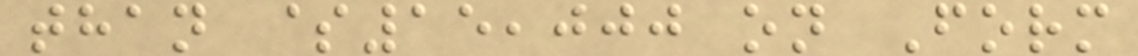than $15,000 on Form
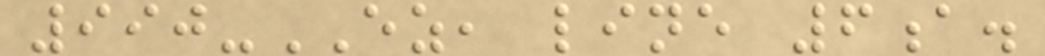990-EZ, line 6a.
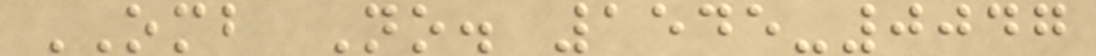OMB No. 1545-0047
